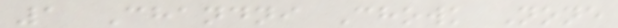1 Chandni Chowk None
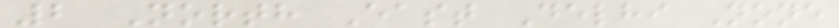2 North East Delhi None
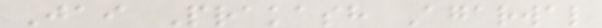Jai Prakash Agarwal
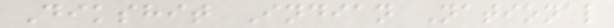Dikshit Indian National
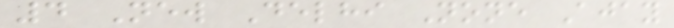4 New Delhi None Ajay
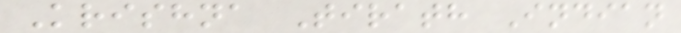Krishna Tirath Indian
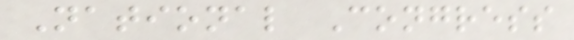National Congress
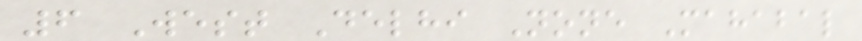6 West Delhi None Mahabal
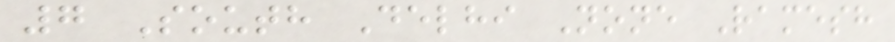7 South Delhi None Ramesh
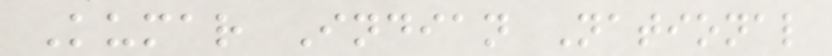Kumar Indian National
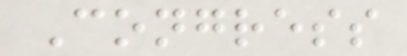Congress
